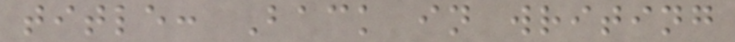title: Back in writing
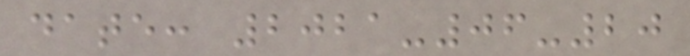date: 2021-06-20
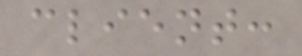client:
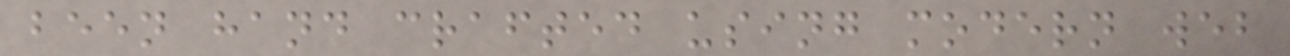been hand crafted using modern web
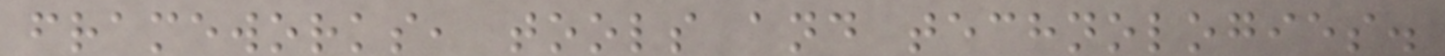frameworks, tools and technologies.
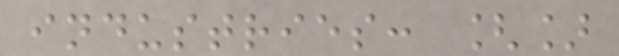industries: []
